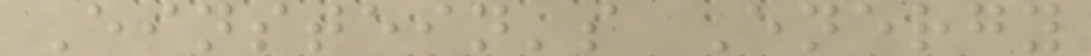Einstein's Energy
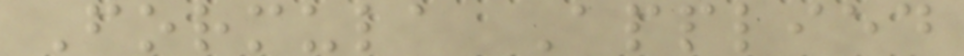Formula Applied
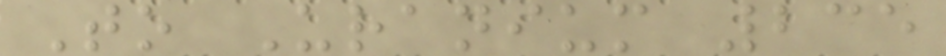To Uranium 235
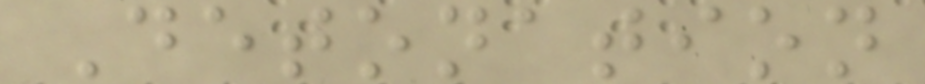Detonation
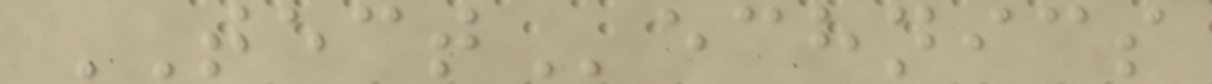TECTechnics
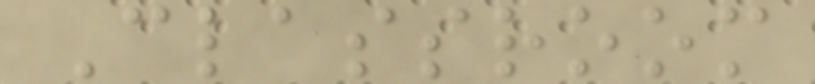Classroom
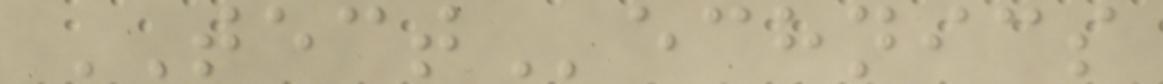TECTechnics
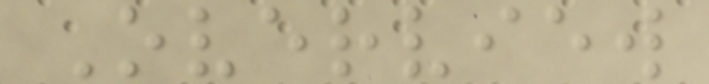Overview
